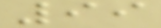99
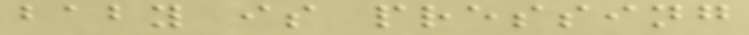baby is pressing
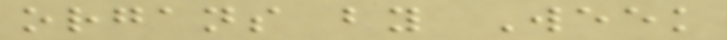organs by Week
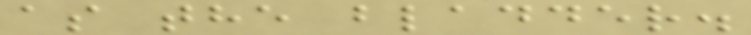as the bladder.
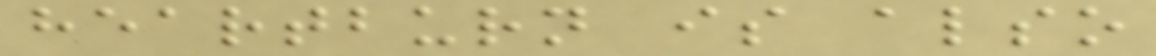heartburn is also
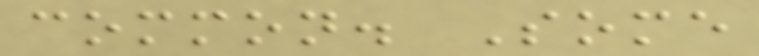common. Some
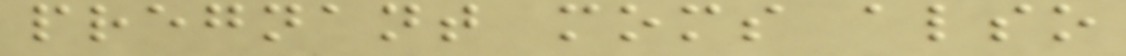pregnant moms also
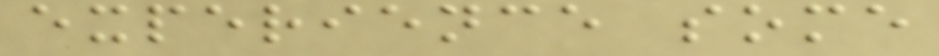experience some
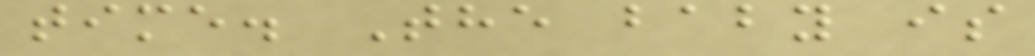time. The baby is
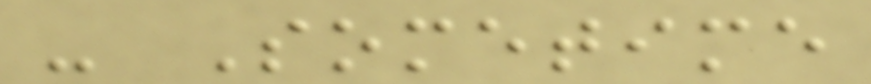- Sometime
